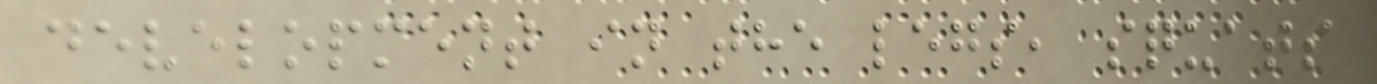development in the legs, squats
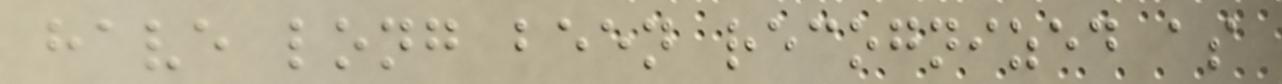have long been recognized as
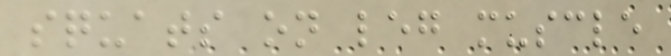squats on leg muscle
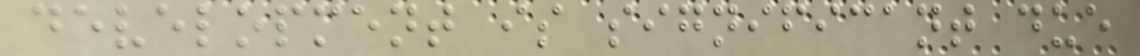development is significant due
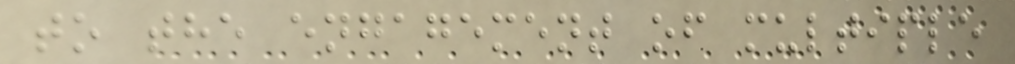to the engagement of multiple
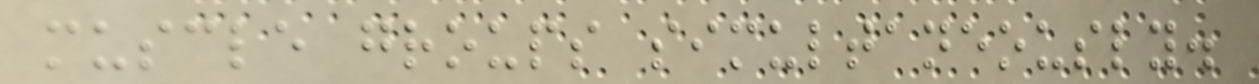muscle groups simultaneously.
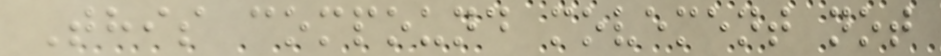This compound movement not
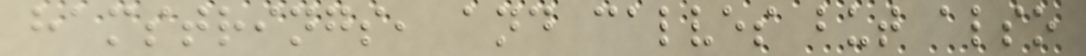hamstrings, and calves but also
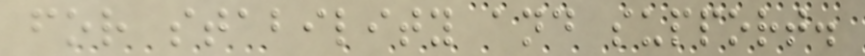for stability and support.
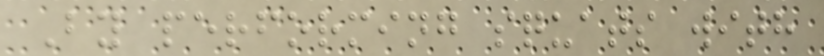By performing squats with
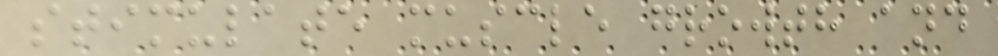stimulate muscle growth and
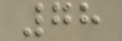78
